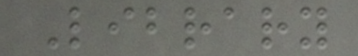Library
